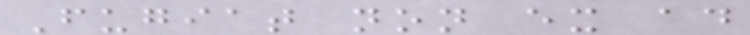Fugiat non ex ad
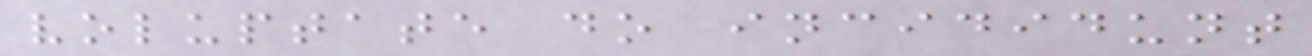voluptate do incididunt
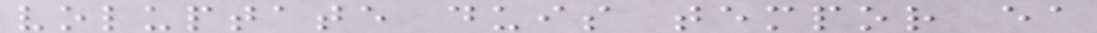voluptate duis tempor ea
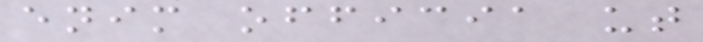enim officia ut
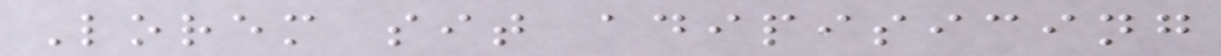Lorem sit adipisicing
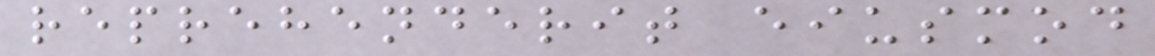reprehenderit eiusmod
